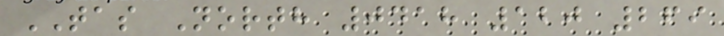TAS North 0418 120 269
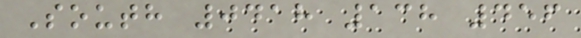South 0418 138 456
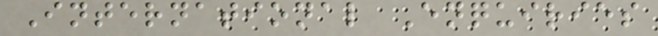International Enquiries
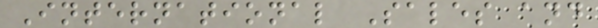International Sales and
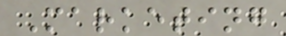Marketing
